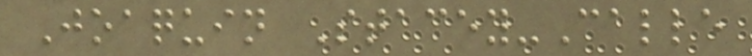Joaquin Stacey-Calle
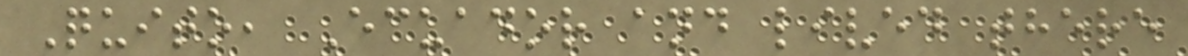Quito, Ecuador and lived there
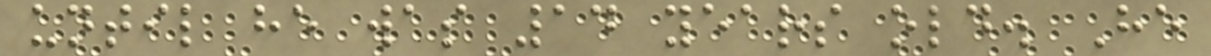until he was 14 years old. He
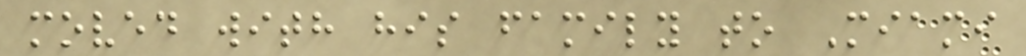moved with his family to Miami
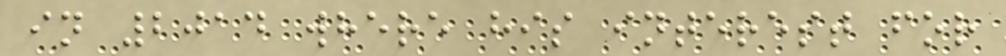in 2014 where his interest for
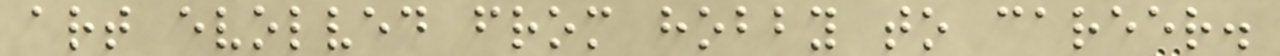art evolved from hobby to career.
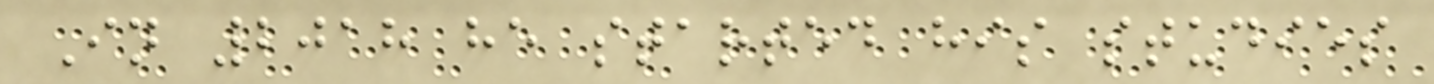In 2018 he started his studies
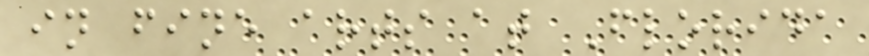in fine arts at Florida
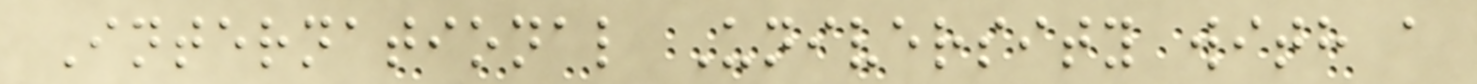International University with a
